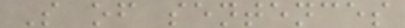S of sentences
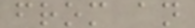from an
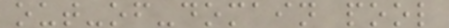out-of-domain pool
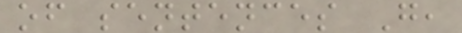of sentences G,
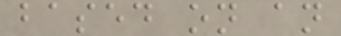based on an
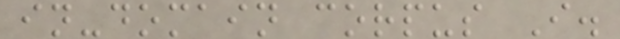in-domain corpus I.
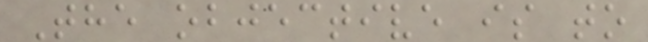The objective is to
